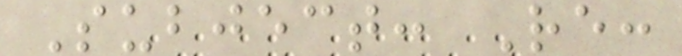Subject: Re:
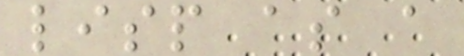lisp as a
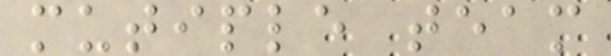mutiple team
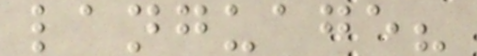language?
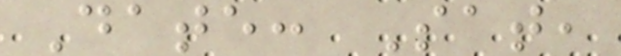Date: Sat,
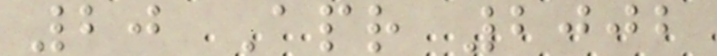20 Apr 2002
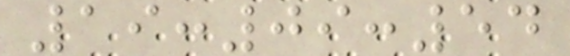19:09:54
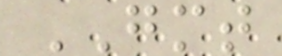GMT
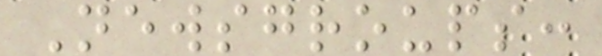Newsgroups:
